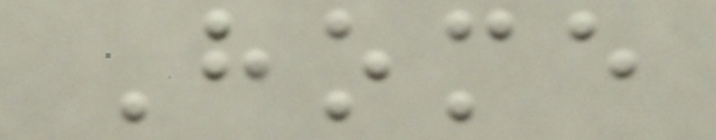Home
